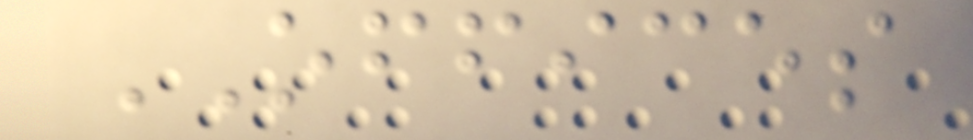OFFICES
